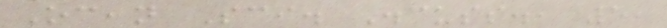Ocean Sci. Discuss., 5,
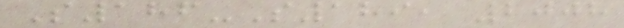S186-S189, 2008
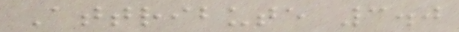Attribute 3.0
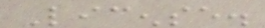License.
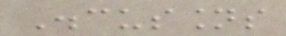Discussions
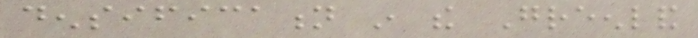densification in the Greenland
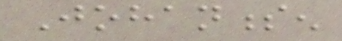Johannessen
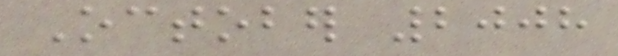October 2008
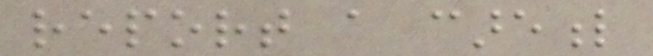report a careful
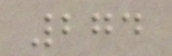274
